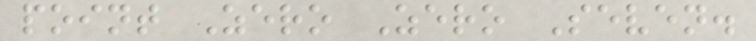point Zero Zero Seven.
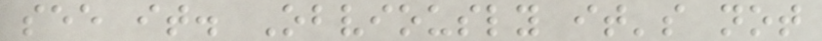see it. Obviously it's not
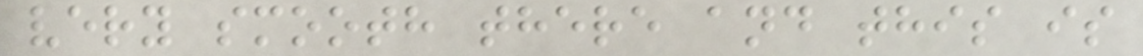very smooth there and this is
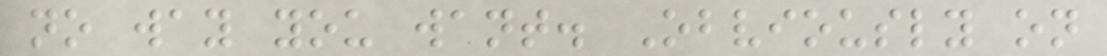no way you want. Obviously on
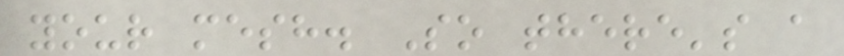your mesh. So there's a
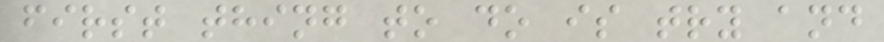first thing to do is try and
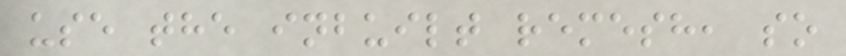use the inbuilt remesh, so
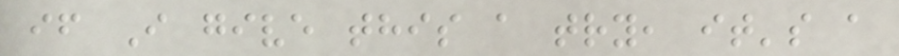if I give this a try, it's a
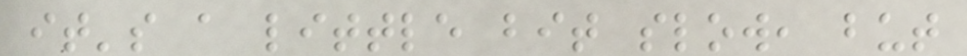it's a little bit slow, but
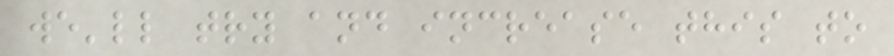we'll try and increase this to
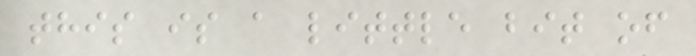this is a little bit of
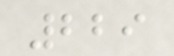229
